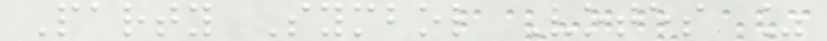Party Symbol Votes %
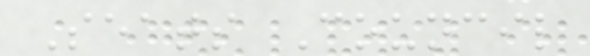Seats Council
